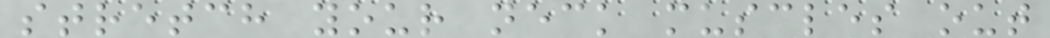stretch your neck muscles out
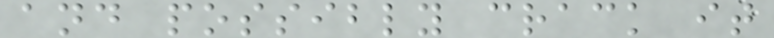and possibly crack it
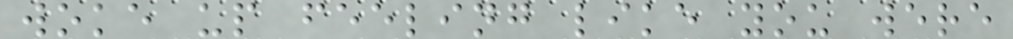woke up feeling like you were
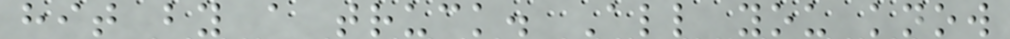hit by a truck. All you know
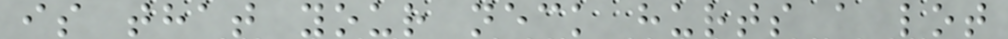is that your neck hurts a lot
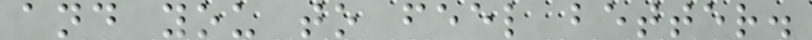and you to feel better.
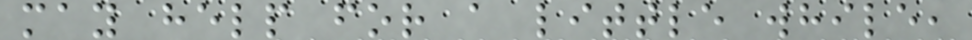may help for a little while,
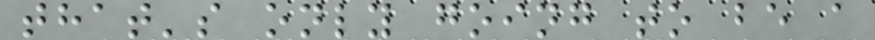that's only going to be a
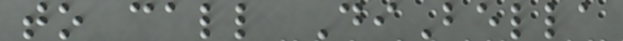to call DiBella
